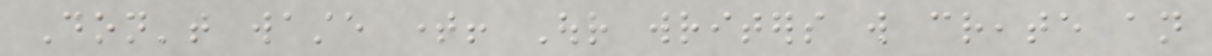Don't waste time! Our writers will create an
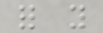for you
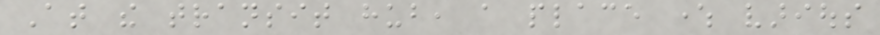At the transit hub, a place where various
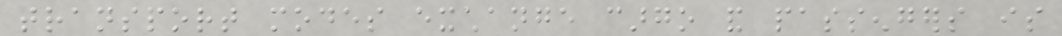transport modes exchange cargo and passengers is
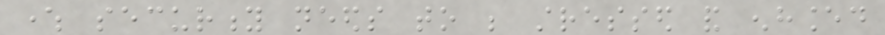where security needs to be stressed and enhanced
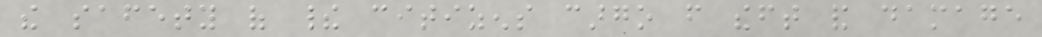the safety of their citizens cargo from theft and damage
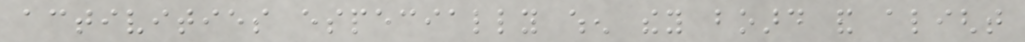activities especially when they board and alight
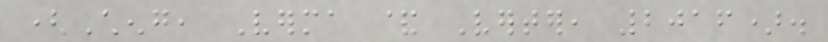(Cheng, Verma & Verter, 2016).
